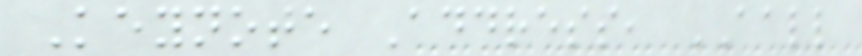Keynote Address, AALL
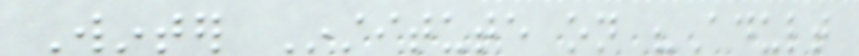Winter Institute on "Adult
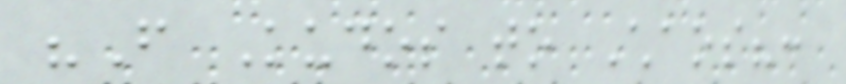"From Kudos to Chaos?:
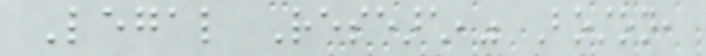Legal Research," Boston,
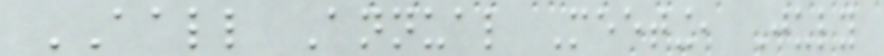AALL Annual Meeting, July
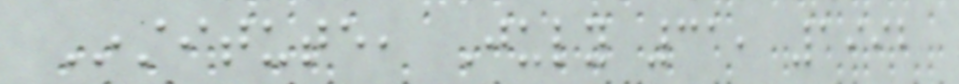Institute, July 31, 1992
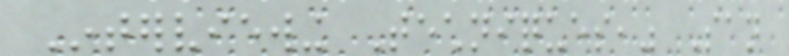Interviewing Techniques," San
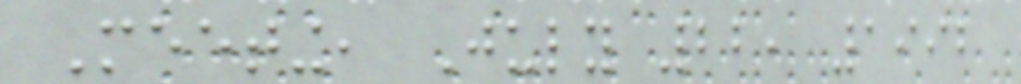Meeting, July 22, 1992
